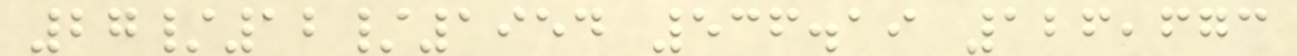27/12/1954 536.19 126,673
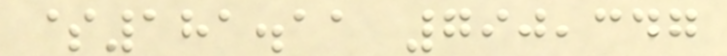$181.11 790,347
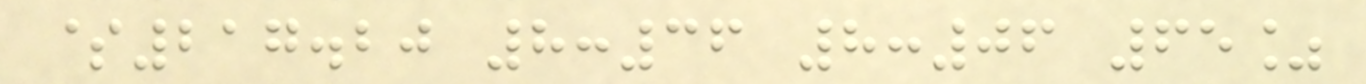$217.20 8:36 8:06 65%
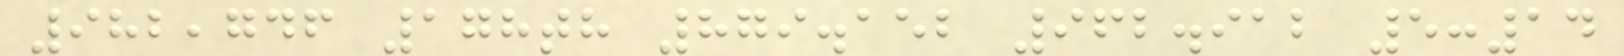982,746 178th 879.152 962.912 5:14
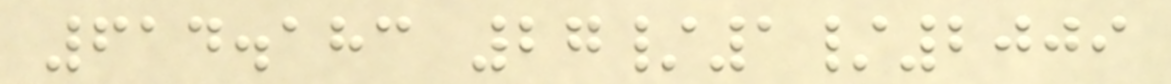614.183 27/1/2009
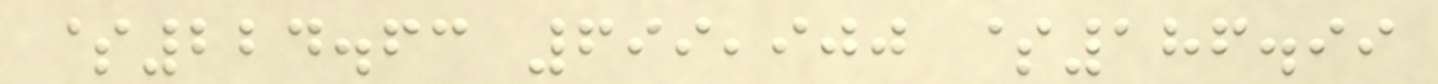$224.63 699,900 $186.99
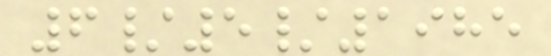6/5/1985
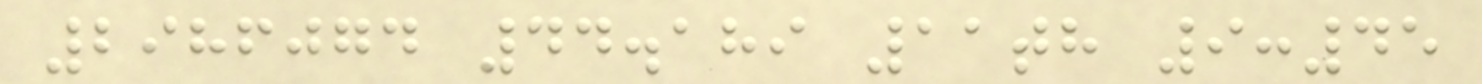2986074 44.189 11th 9:45
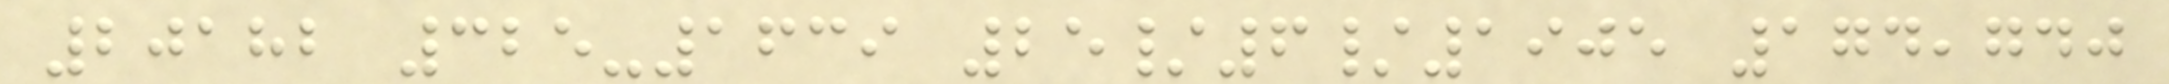20182 325-1639 25/6/1905 174,740
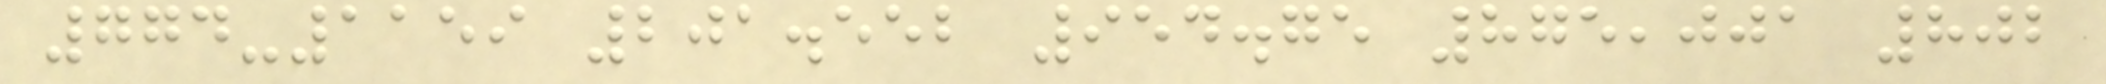774-1159 201.552 954.75 875,001 802
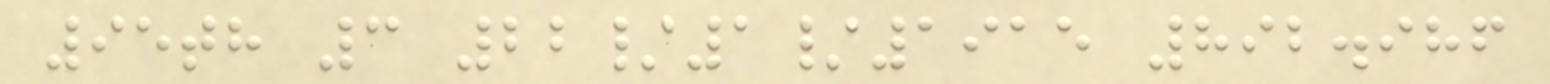95th 3 22/1/1915 892.986
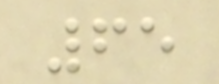65
